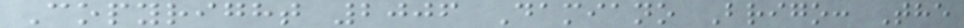Copyright 2006 Damiano Brigo: The
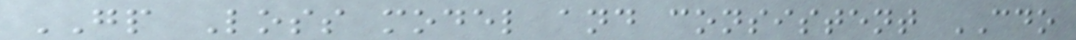GP Loss model and consistent CDO
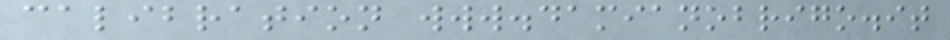calibration www.damianobrigo.it
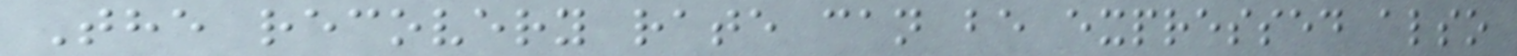The recovery rate can be expressed also
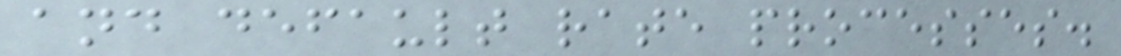and default rate processes.
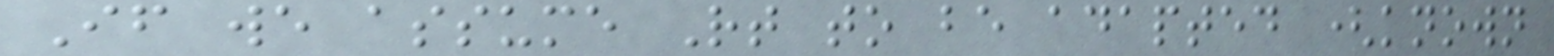If we assume Rt to be adapted (known
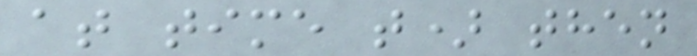at time t) then
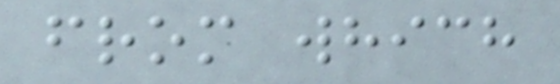from which
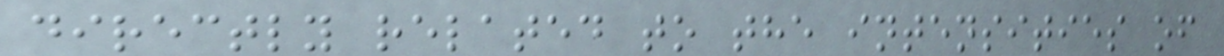directly related to the intensities of
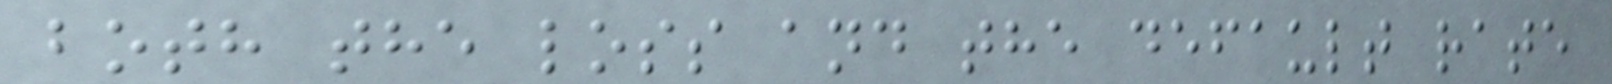both the loss and the default rate
